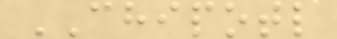CHIPOTL
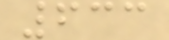633
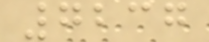7237
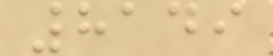8149
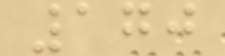170
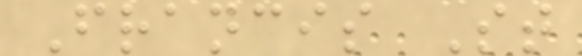Francis St
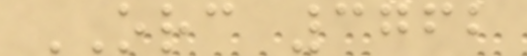ORC 3762
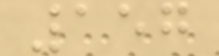157
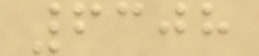6308
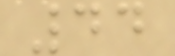44
